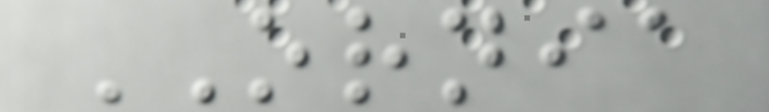ORNIA
